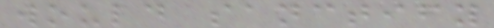would sanctify
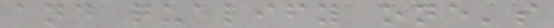and qualify one's
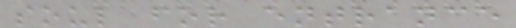soul for entrance
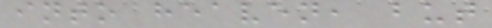into heaven, but
